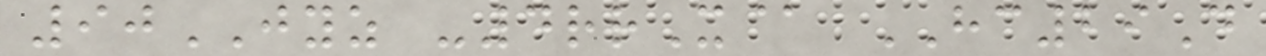90JYZ -4rrX@ HC29D
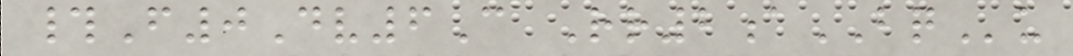#F0Dv6C Rr2aBQu
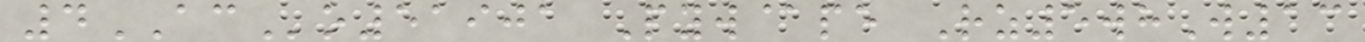4ACo51901 Pyw@pe Rz5whW13
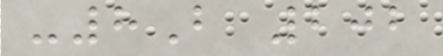-8B 202
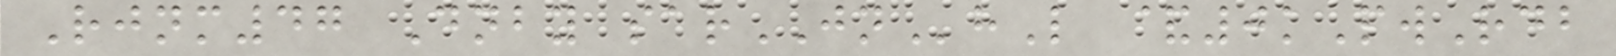Rjnm47 Dnby sarJNhL &0kPwRdb
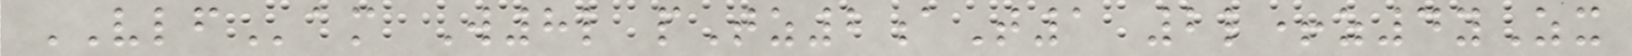VLFam W8l pTz2aT1 2l+z4yZx
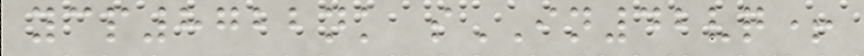ycp8722nk sIN42vq+
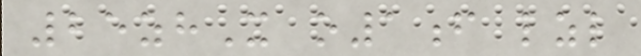25zhX o1f lzl
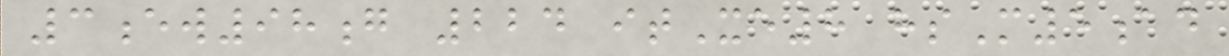3ew98g 224 itXe8 hsM5ad
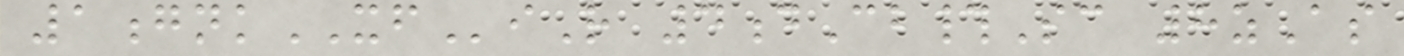1gnkXFiR 4dCb#Sc 8zAs
